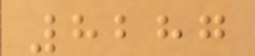8287
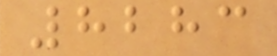8283
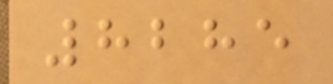8285
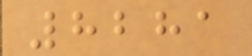8281
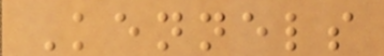Kennels
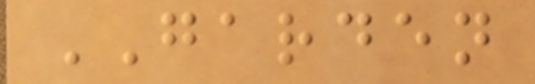GARDEN
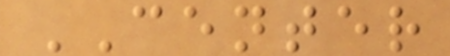CENTER
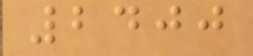2400
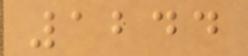1244
